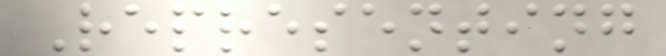Representing
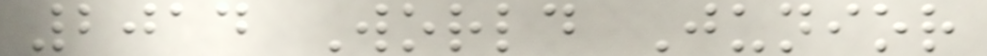2014 World Junior
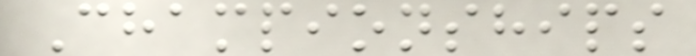Championships
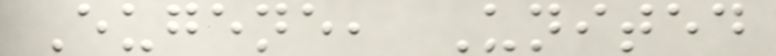Eugene, United
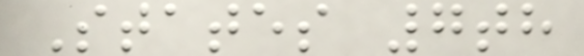States 7th
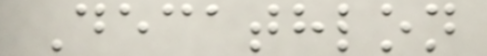Decathlon
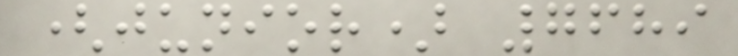(junior) 7689
